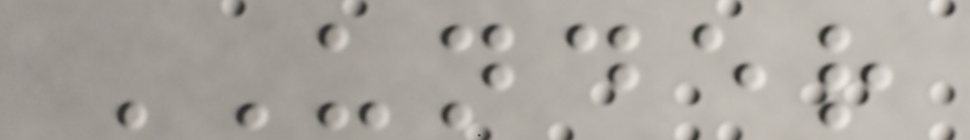UNDER
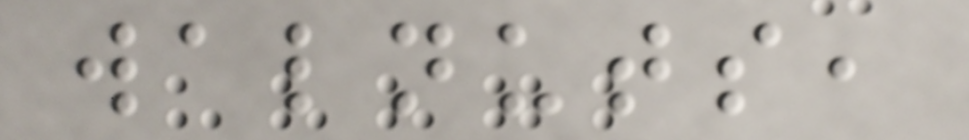walnuts,
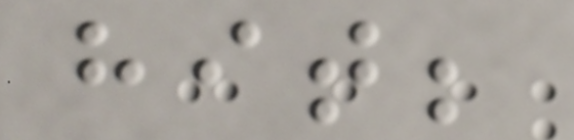hit;
